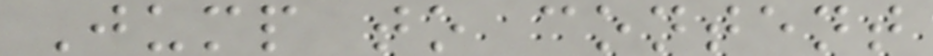Jump to content
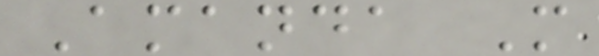Amanda M
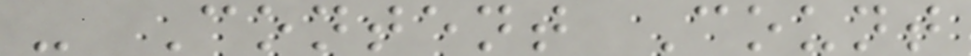- Content Count
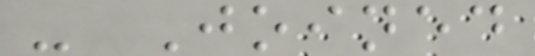- Joined
